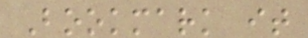Bookmark it
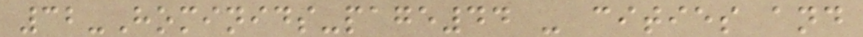32-Hominids-page44 - cities and
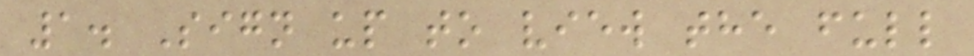1. Sign up to view the full
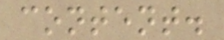content.
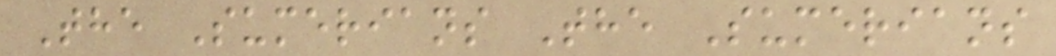The Sumerians The Sumerians
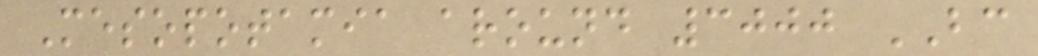Mesopotamia around 3000 BC
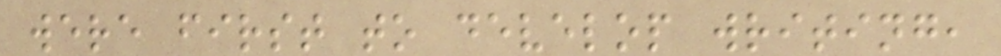were first to develop writing,
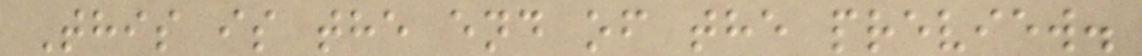This is the end of the preview.
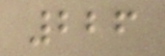226
